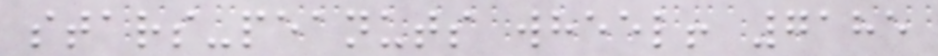stars-peanuts wheel! 7185
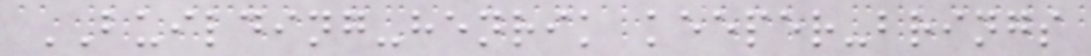BUILDING-henrik keeper-brings
